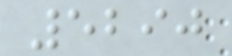5290
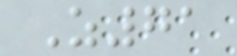Z71
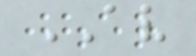AV
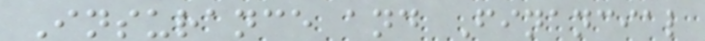Insurance and Financial
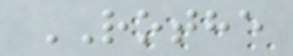ROTHE
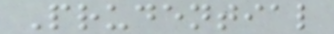Prudential
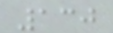130
